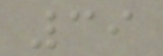39
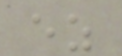ez
